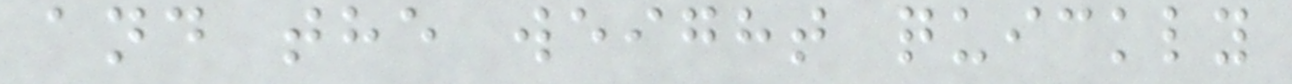and the weight quickly
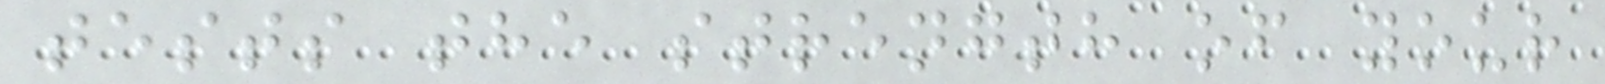tests the strength of your
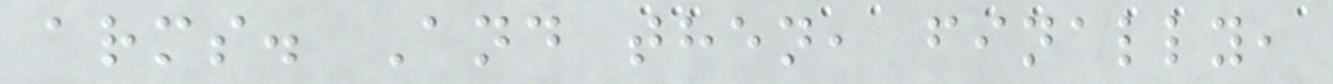arms. And then, finally,
